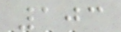103
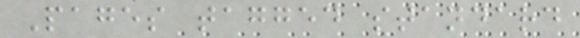Pages tagged standard
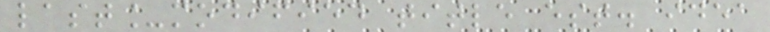last_modified title est. idea
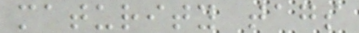maturity tags
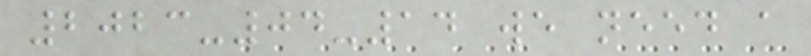2023-04-14 we need a
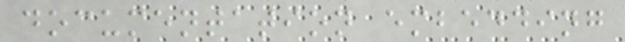documentation embedding
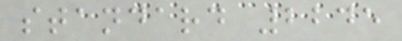standard 2245
